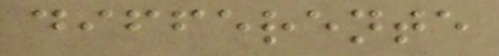differente
